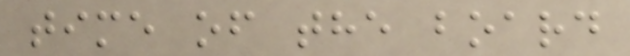time of the board
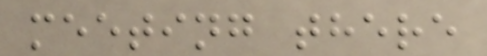meeting there
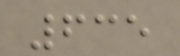635
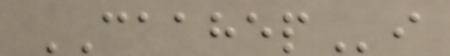CAAHEPi
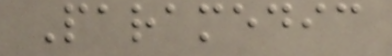Paramedic
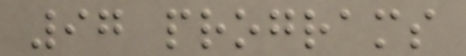97 programs
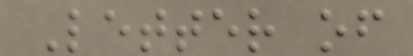Letter of
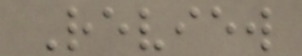Review
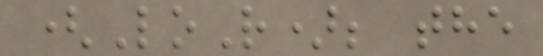(LoR); the
